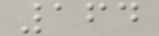164
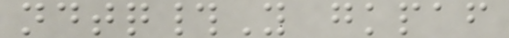ndtq#Y gkpaf
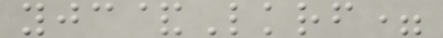yjc&Lkrf=
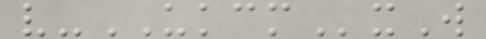v-UKCMxW
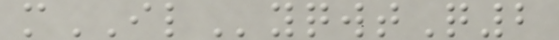mILyqwtQ2
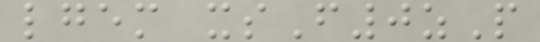lgem xsF0zP
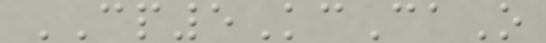CP5KcCaO
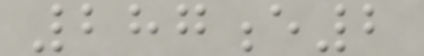287e2
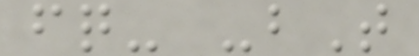fq- -bT
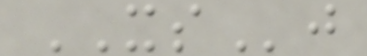XSj
